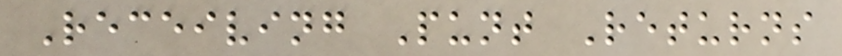Receiving Punt Returns
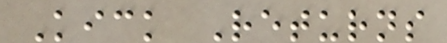Kick Returns
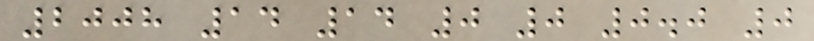2008 14 14 0 0 0.0 0
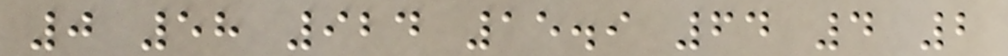0 58 924 15.9 64 4 2
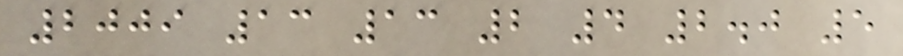2009 13 13 2 4 2.0 5
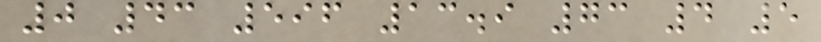0 43 596 13.9 73 4 5
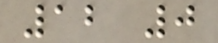12 0
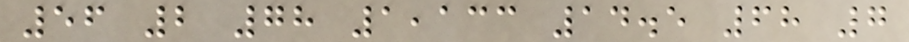56 2 78 1,133 14.5 68 7
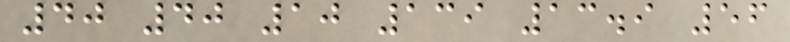40 40 10 139 13.9 56
